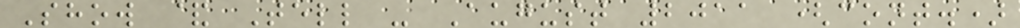Show & Tell - August 2011 (cont.)
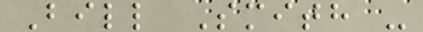Bill Smith -
